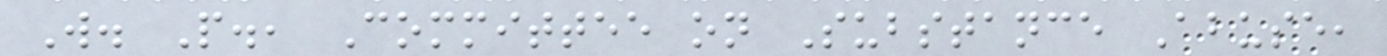W. P., Committee on Substance Abuse,
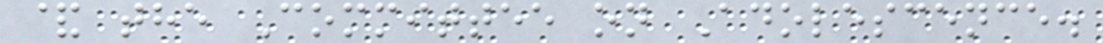& the Committee on Adolescence.
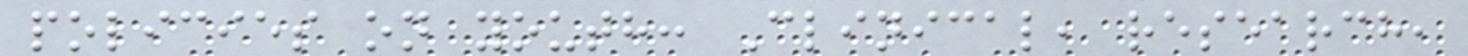policies on youth: Clinical, research,
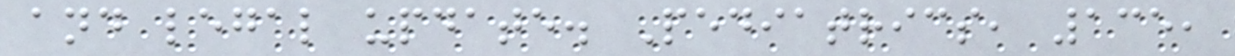and legal update. Pediatrics, 135,
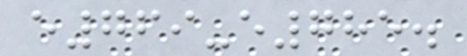e769-e785.
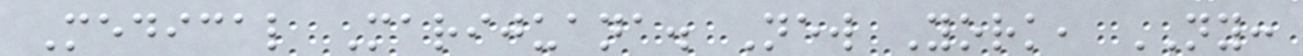Medical Marijuana. New York, NY:
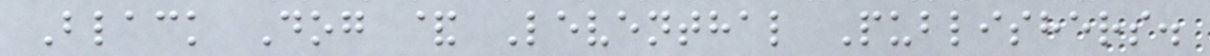Black Dog & Leventhal Publishers.
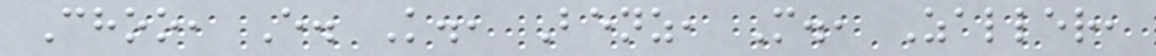Choo, E. K., Benz, M., Zaller,
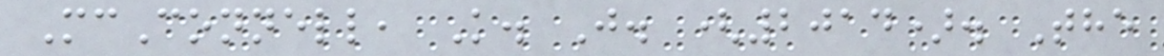McConnell, K. J. (2014). The
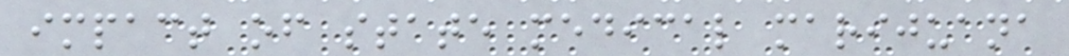impact of state medical marijuana
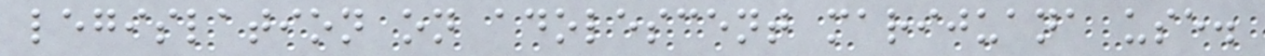legislation on adolescent marijuana use.
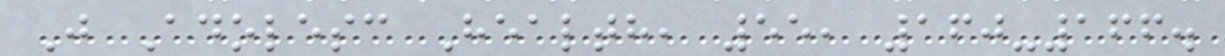J Adolesc Health, 55, 160-166.
